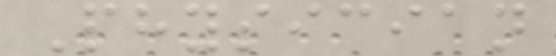Physician
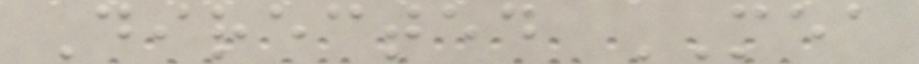Directed MEA
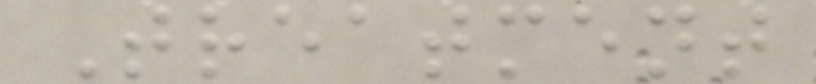Treatment
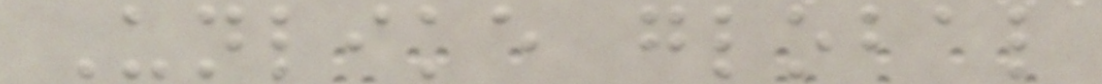Unlike global
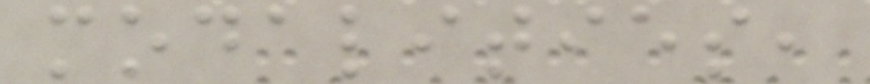modalities,
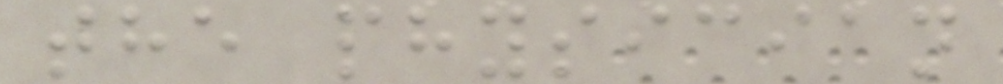the physician
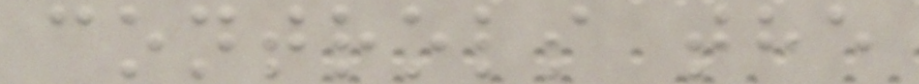controls the
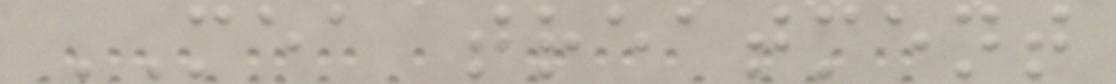MEA treatment
